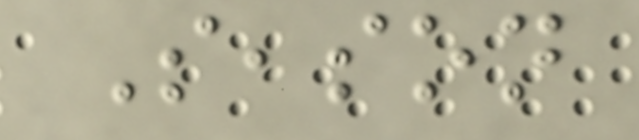Season
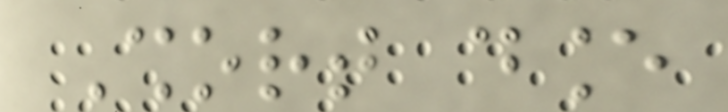Short dance
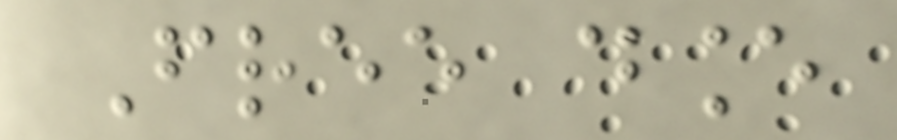Free dance
